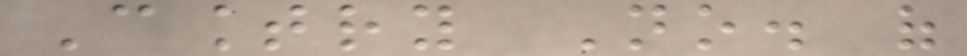Country No. of
